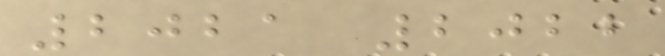2021 2022
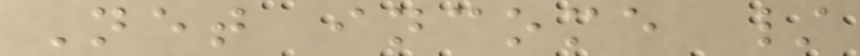Net income /
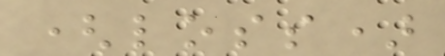(loss)
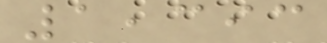1,393
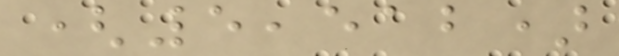(5,512)
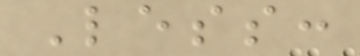Less:
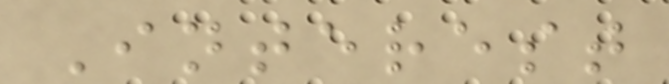Interest
